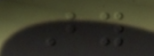By
